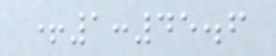+1:45.6
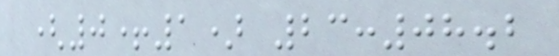(0+1) 23:08.2
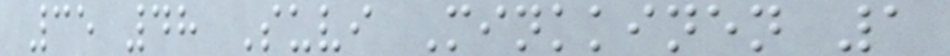35 48 Suvi Minkkinen 1
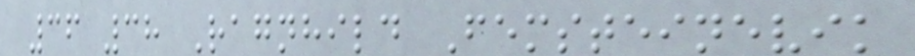36 38 Ragnhild Femsteinevik
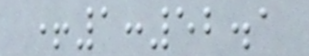+1:52.1
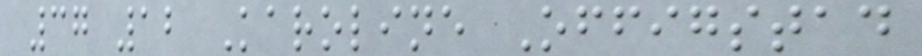37 12 Karoline Offigstad
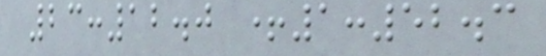23:12.0 +1:52.3
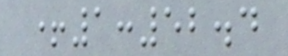+1:52.4
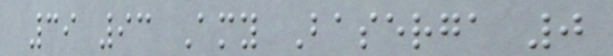39 93 Amy Baserga 0
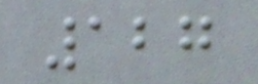127
